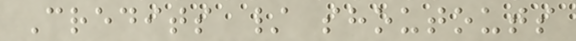Credits / shoutouts
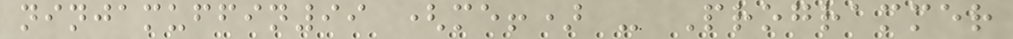ninjamuffin99 (me!) - Programmer
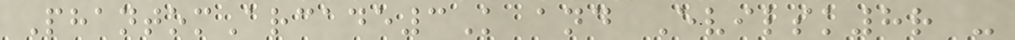PhantomArcade3K and Evilsk8r -
